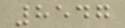8547
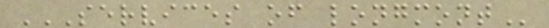SERVICES OF LONGMONT
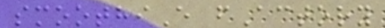smoothiE fActory
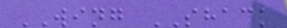WING SHACK
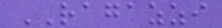RAGAZZI
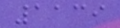1139
